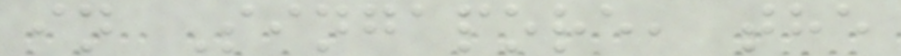in Singapore, the
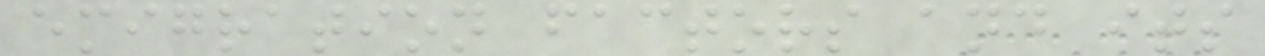emigration factors and its
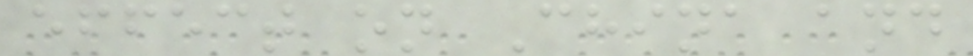effect on China and
